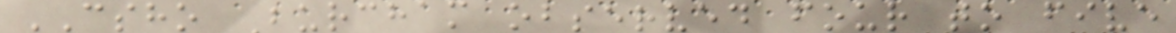CSHO Burcham observed four to five
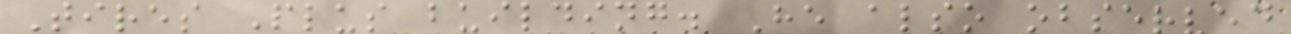Tires Plus building. He also observed
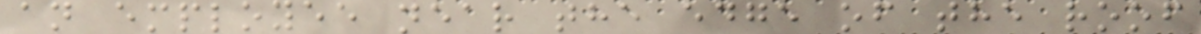an employee near the edge of the roof
